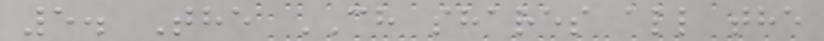5. The CH shares all the
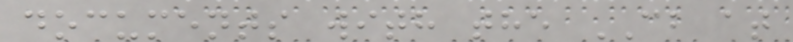documents with the CB at
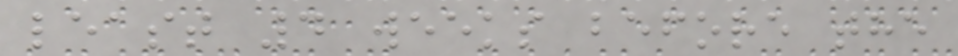least 4 weeks before the
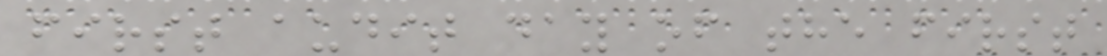first audit day of the first
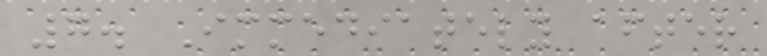7. Immediately after
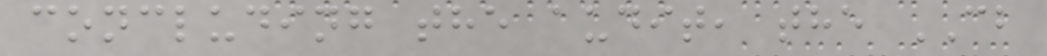concluding the audit, the CB
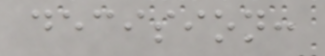decision:
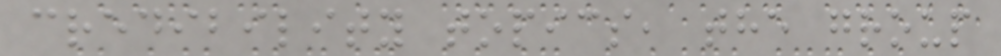credibility topics, the group
